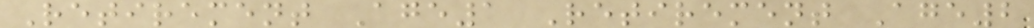Retirement Age1 Retirement Age2
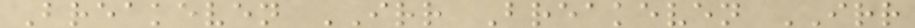Breakeven IRR Breakeven IRR
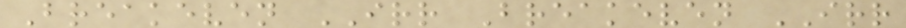Breakeven IRR Breakeven IRR
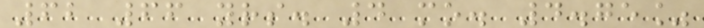62 66 yrs. 4 mo. 4.75%
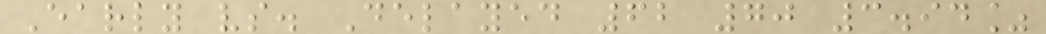Early vs. Delayed 62 70 3.94%
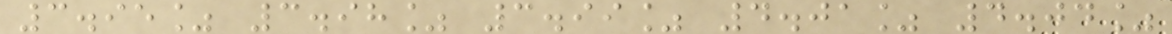3.95% 3.98% 3.99% 4.01% 4.04%
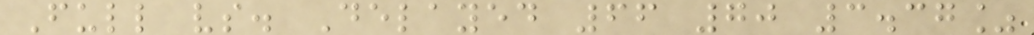Full vs. Delayed 66 70 3.37%
